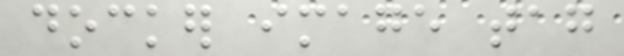docker image tag
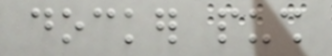docker push
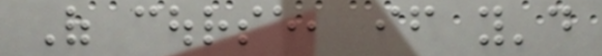Of course, if you'd
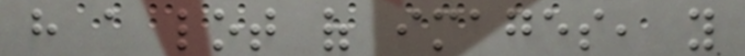have a lot of images, you
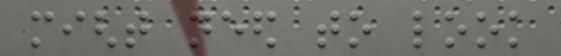might need to look
